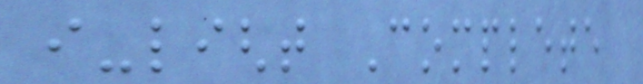i-light Complete
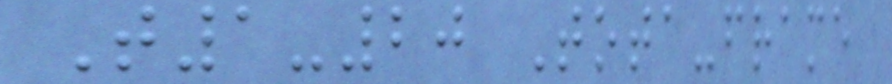T1-20 Tota-frame
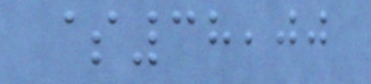$38,00
